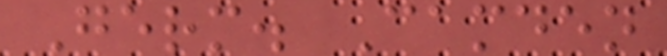Germ. Camden
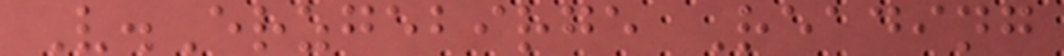V.Erzgebirge Reading
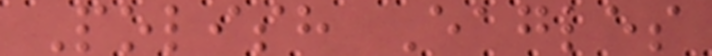Polish Eagles
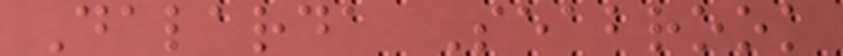Dalarda Seabrook
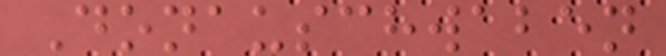Donauschwaben
